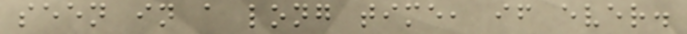seen in a long time, if ever.
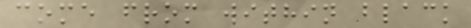come from within black
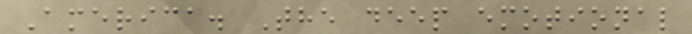America. The deep emotional
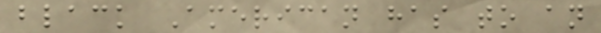black American has to an
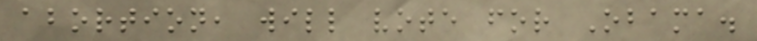abortion, will vote for Obama.
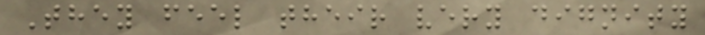They feel their very dignity
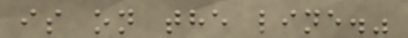is on the line."
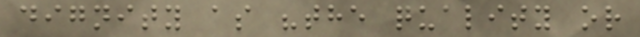dignity as "the quality or
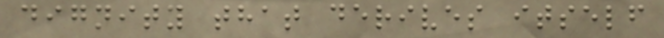dignity that derives itself
